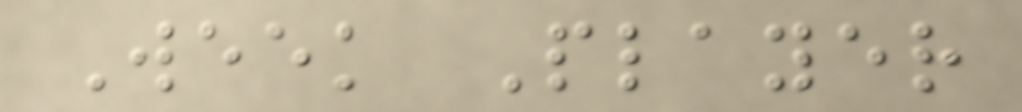Week Player
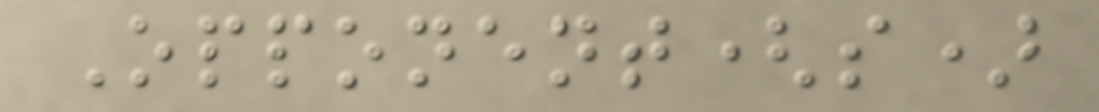Opponent(s)
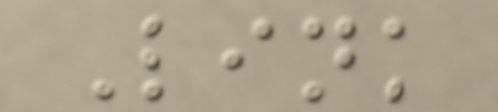Link
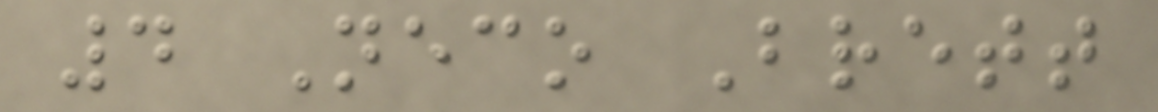4 Neco Brett
